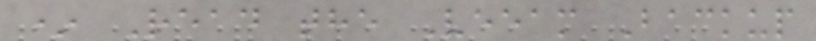* Read the Veeam Backup
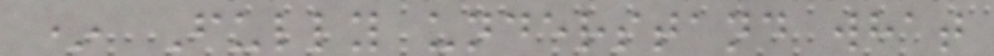* Fully understand what
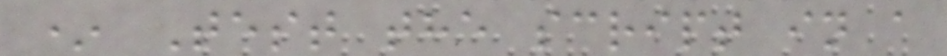* Test the script in a
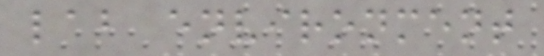lab environment
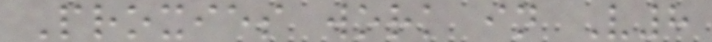Proxies work in V8
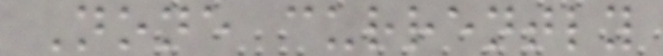None currently
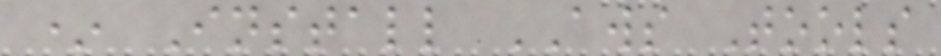* Install AWS Tools
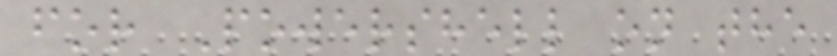for Powershell on the
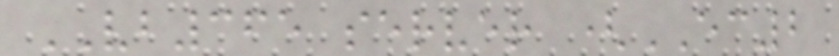VB365 server (EC2
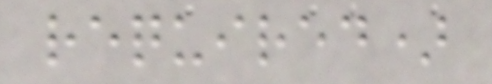required)
